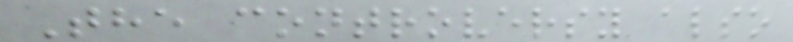The controversy also
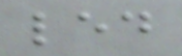led
